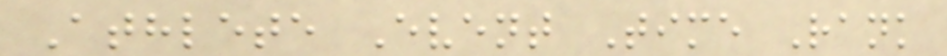Athlete Event Time Rank
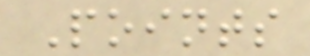Points
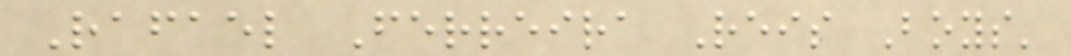Rafael Ferreira Reis Boys'
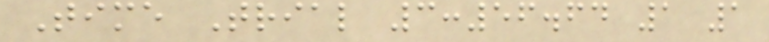Time Trial 3:56.64 1 1
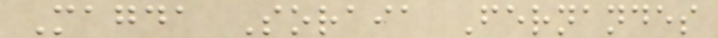Magda Soraia Fernandes
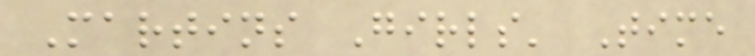Martins Girls' Time
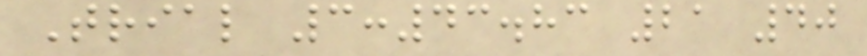Trial 3:43.83 21 40
